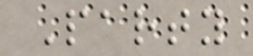Party
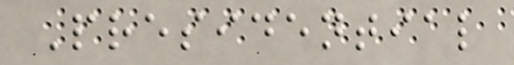Presidential
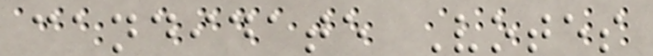candidate Votes
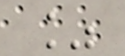%
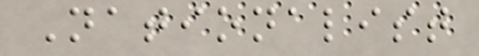Nationalist
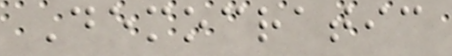Democratic
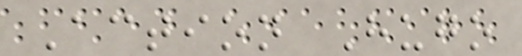Action Hugo
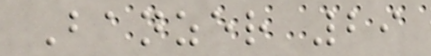Banzer 29
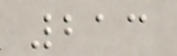213
